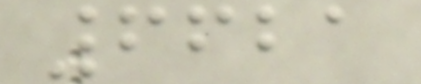6621
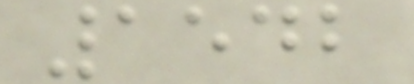1542
